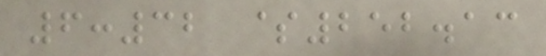6:32 $252.13
